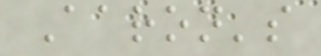Aaron's
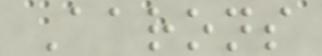Aarons
